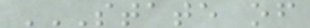STATE OF
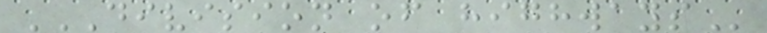DIVISION OF HIGHWAYS
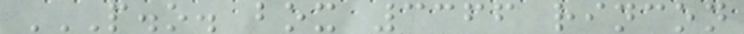P.O. BOX 3366 RINCON
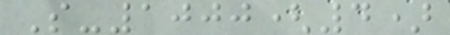S-1000(4)
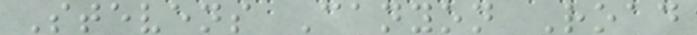Stevens Canyon Road
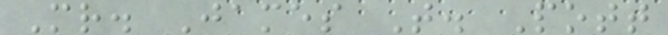Mr. James T. Pott
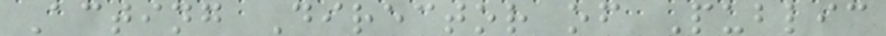Acting Director of Public
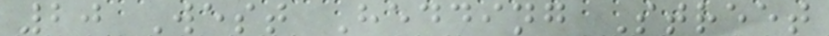20 West Hedding Street
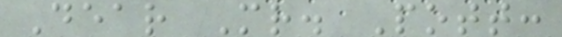Dear Mr. Pott:
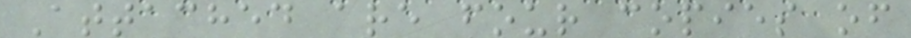Attached are four copies of
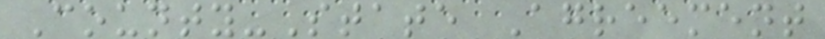County-State Agreement
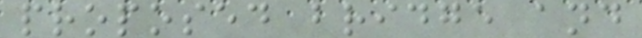proposed bridge and
